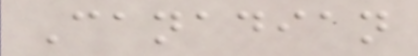Canadian
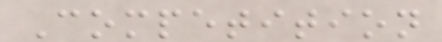Competition
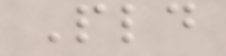Pld
